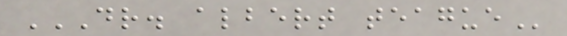DR. ALBERT TEAGUE
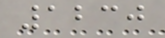1230
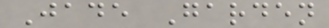Jade Garden
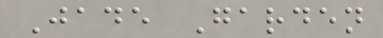Jade Garden
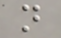n
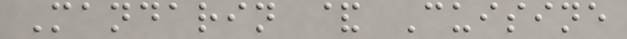Mandarin & Cuisine
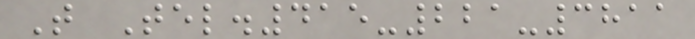T Tel.415-221-3811
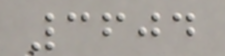3604
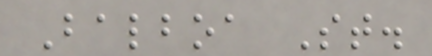Balboa St.
